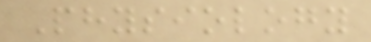Physiology
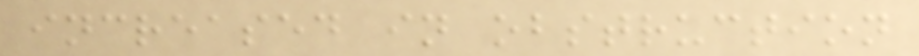increased in obstruction
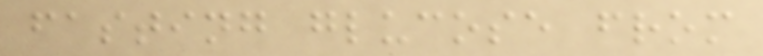fasting glucose from
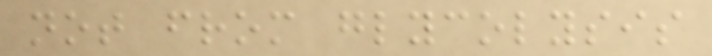not from glycolysis
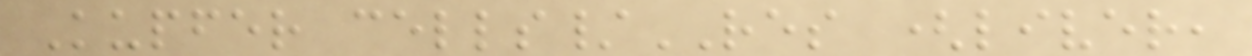Kupfer cells/RES (liver,
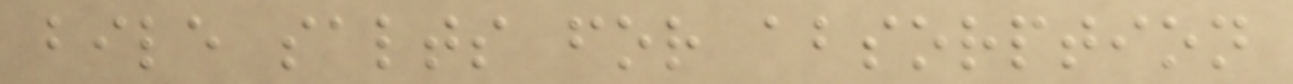bile salts for absorption
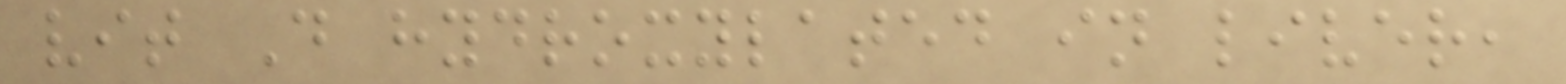vit D hydroxylated in liver,
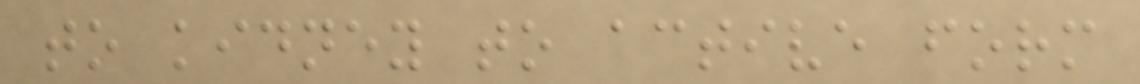to kidney to active form
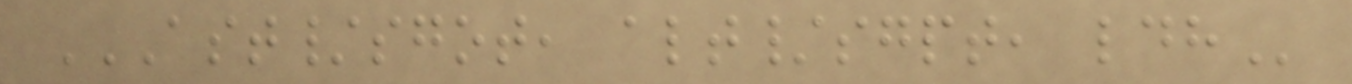AST/SGOT, ALT/SGPT, LDH
